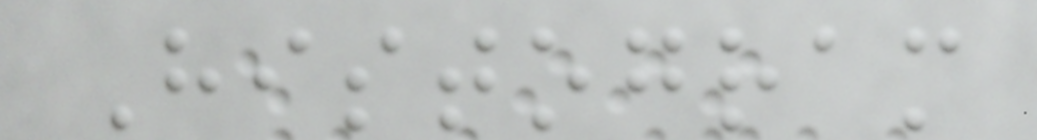Histogram
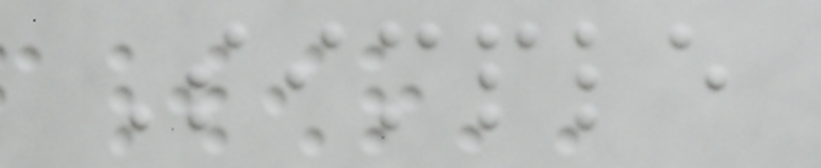Simple
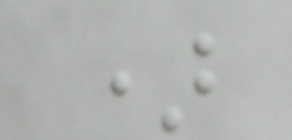)
